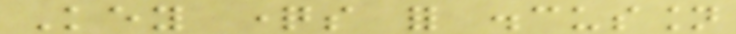Key questions for discussion
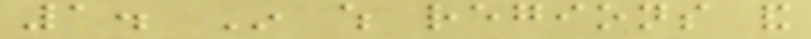1. In which regions and
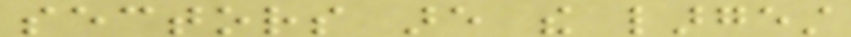sectors are the largest
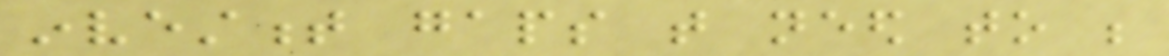investment gaps that need to be
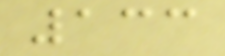133
